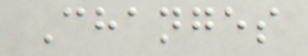Changes
